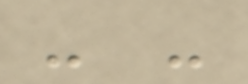- -
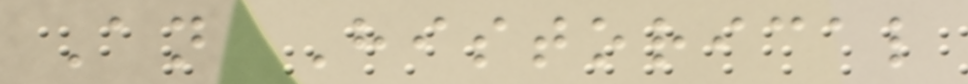An Historical
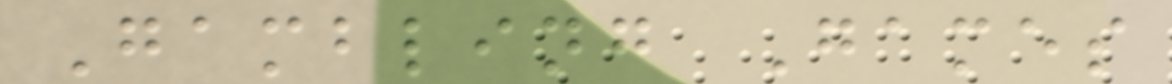Gambling Games
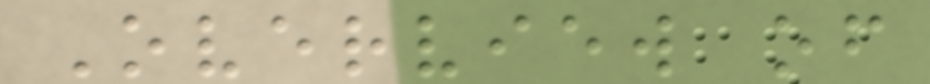Overview of
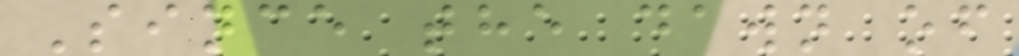Since the dawn of
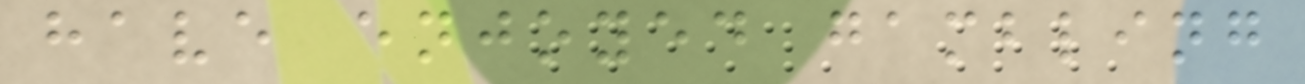have enjoyed gambling
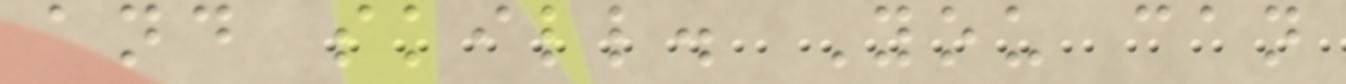and skill. You can
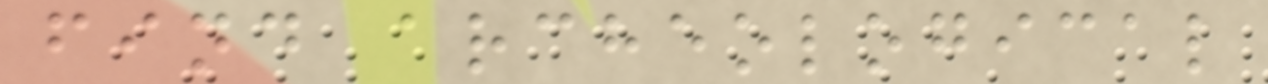find archeological
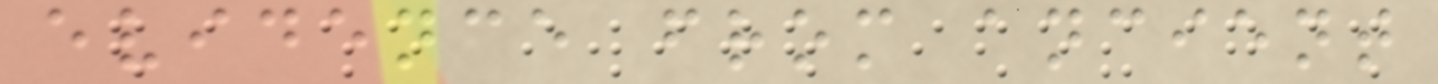evidence from ancient
